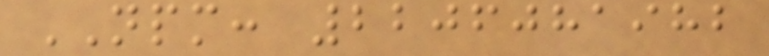NPM: 2206081982
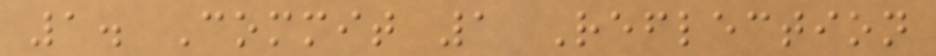1. Commit 1 Reflection
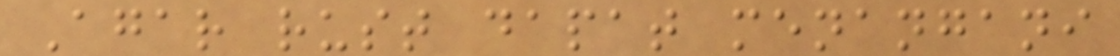Agar rust dapat menangani
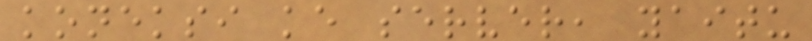koneksi ke server, yaitu
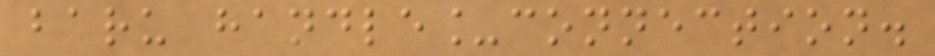baru handle_connection.
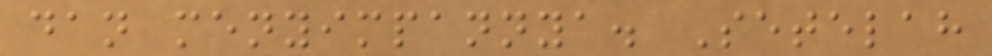dan menyimpannya. Setelah
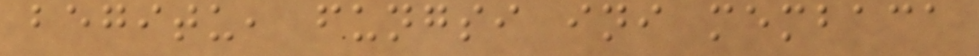begitu, fungsi ini membaca
